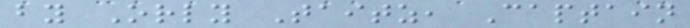by Orly Taitz, Captain
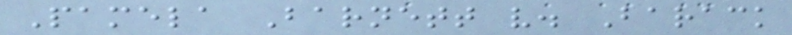Pamela Barnett v. Barack
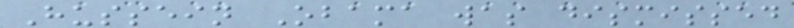Hussein Obama was dismissed
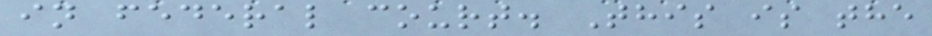in federal court. This is the
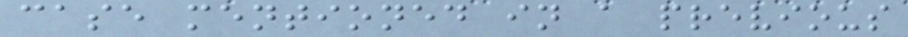case mentioned in a previous
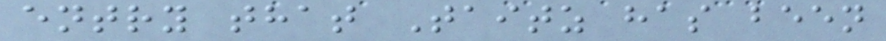entry that Taitz has been
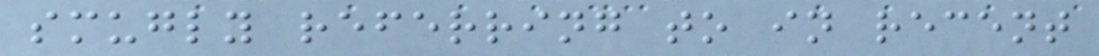smugly referring to in recent
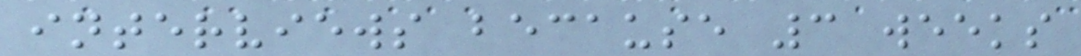interviews because 3 weeks
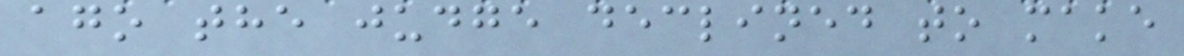ago the judge declined to make
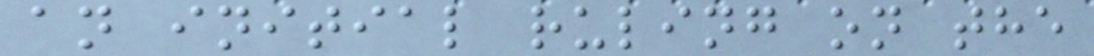an initial ruling on the
